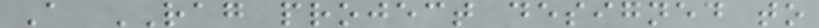A RAG project designed to
